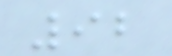92
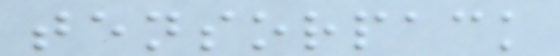tensorpack
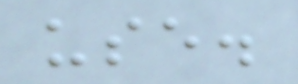use.
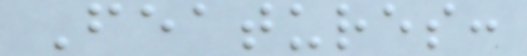Features:
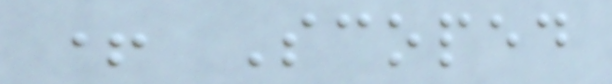+ Scoped
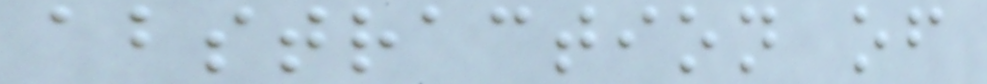abstraction of
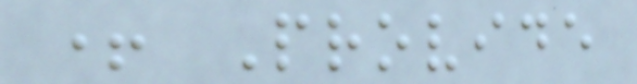+ Provide
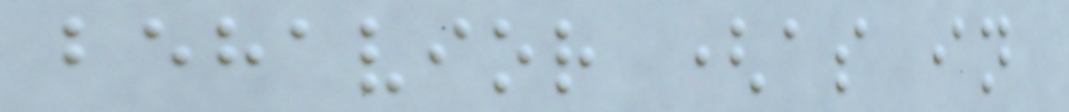behavior (as in
